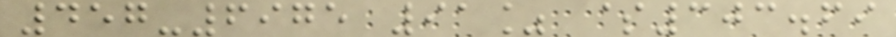457-6975 91% $303.69
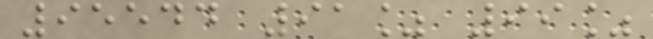95544 91% 99%
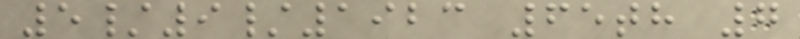5/9/1923 65th 7
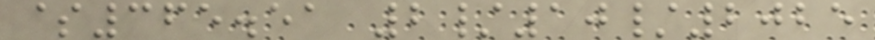$365.51 2/10/2025
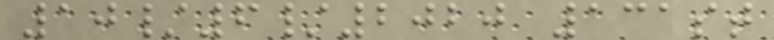10/6/2020 131st
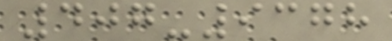407-9378
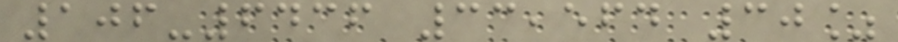106-6436 33,564 30%
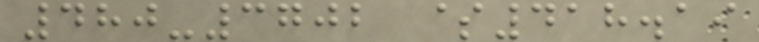480-3702 $418.19
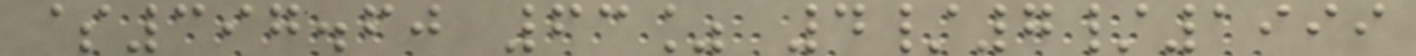$397.60 63% 4/7/1999
